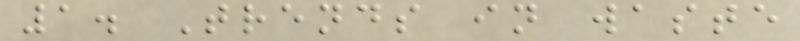1. Trends in waste
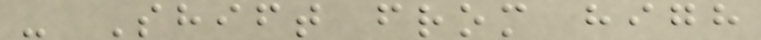- Shift from high
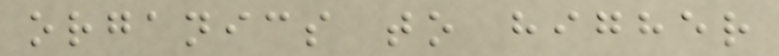organics to higher
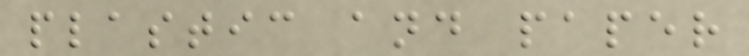plastic and paper
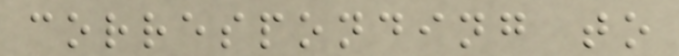corresponding to
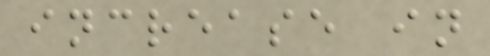increase in
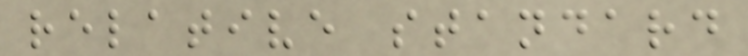relative standard
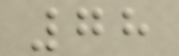78
